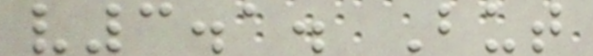v3.1. But
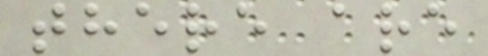there are
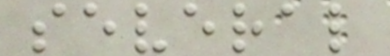several
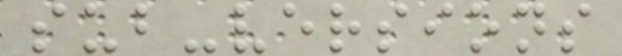sub-versions
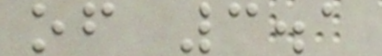of 3.1
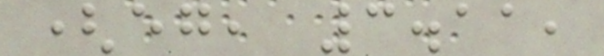(eg, 3.11,
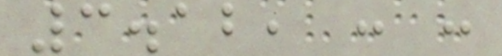3.12, : :
